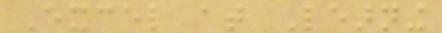Excel at Learning
